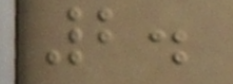2.
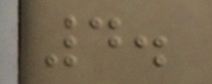4.
